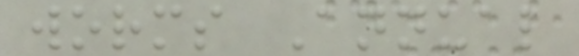worms Annual
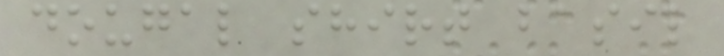dougal shirt basil
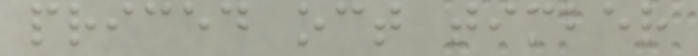priced oct timber
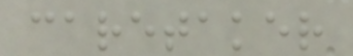caretaker
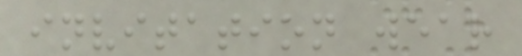invitation wear
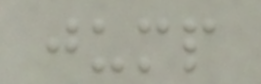jump
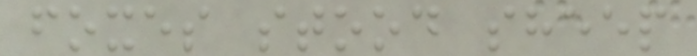foxes stood sheep
